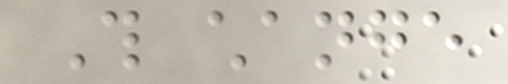This change
